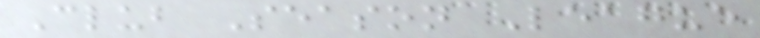Club Season League
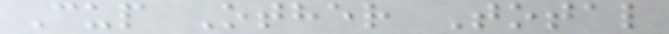Cup Other Total
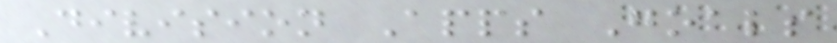Division Apps Goals
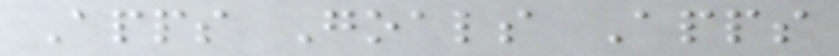Apps Goals Apps
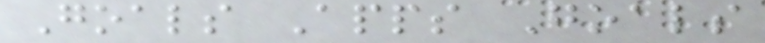Goals Apps Goals
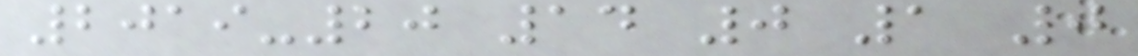2019-20 14 0 1 0
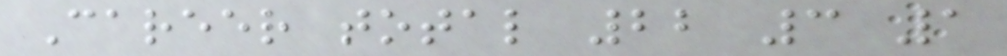Career total 22 3 1
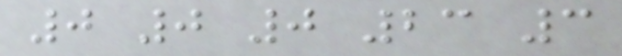0 0 0 23 3
